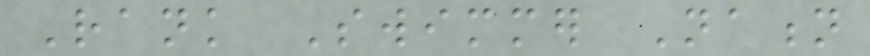Rank Swimmer Nation
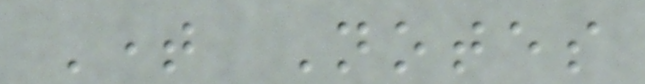Time Notes
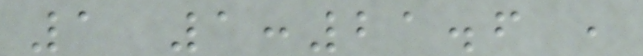1 1:21.6 ,
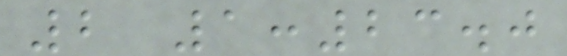2 1:23.0
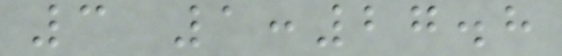3 1:27.8
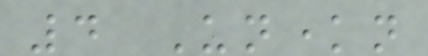4 Unknown
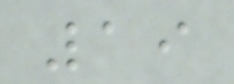19
